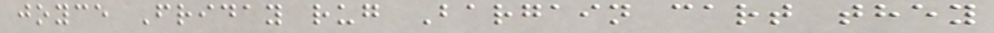joyce Friday rug Bargain cart they
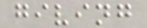giving
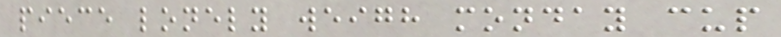piece lonely weigh monday cup
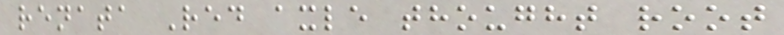renata Red axle thought root
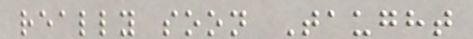really soon Taught
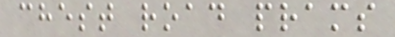chest road prams
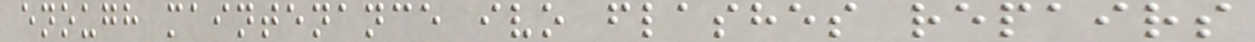enough maintenance ivo flashes repairs
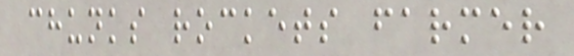chunks rockets farmer
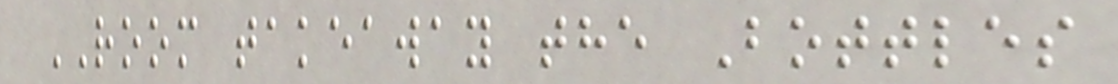ROOM takeaway the Bottles
